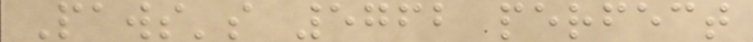Paws's 5762 perfect
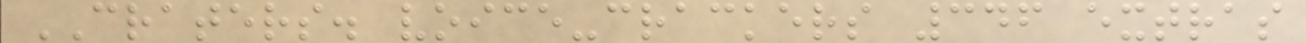CRATERS. voice-crackers 346 extras
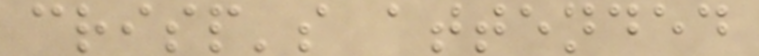crisp's attended
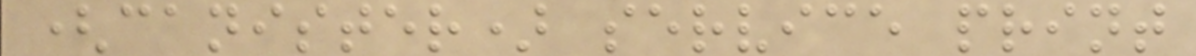(canister) service print
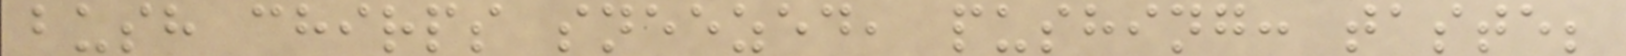bush chirps sneezed, pushing: taste;
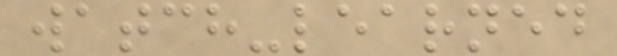watch-learned
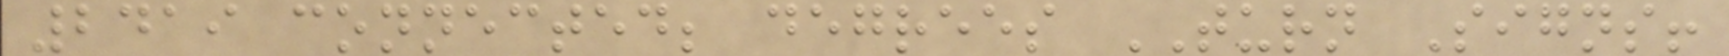2419 connected; degrees TURN Signs!
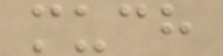much
